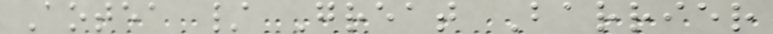Aotea / Great Barrier
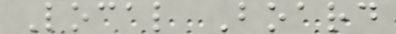Local Board
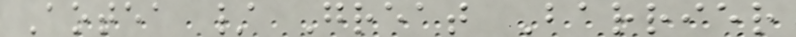Aotea / Great Barrier
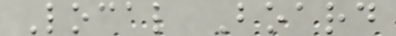Local Board
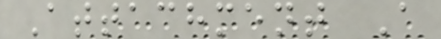Attachment A
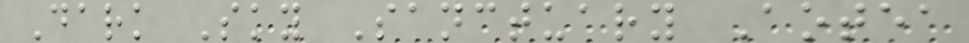Dark Sky Sanctuary Aotea
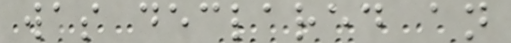was declared an
